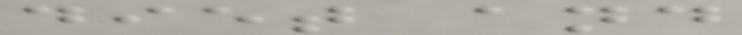diet and
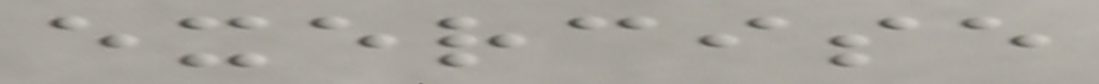exercise
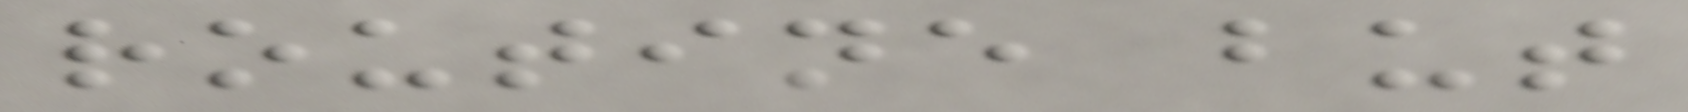routine but
